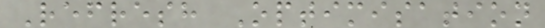Refresh Optimisation
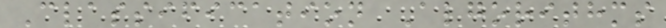Classification Algorithms
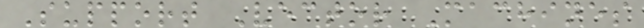Support Vector Machines
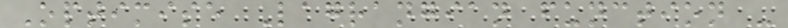Optimise Lagrangian function -
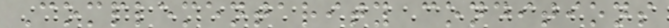Complementarity conditions
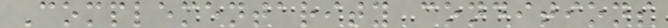Complementarity conditions
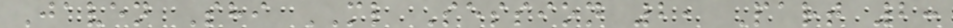Javen Shi ML Session 2, Part 2:
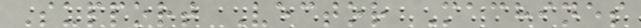Support Vector Machines
